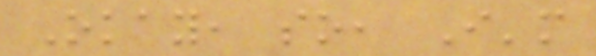Okay, so, I'm
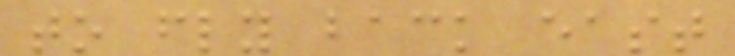to fly back east
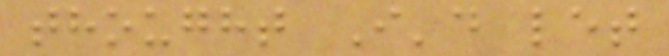thought I'd let
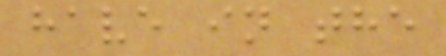have in the
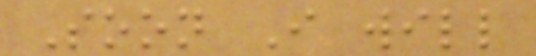Soon I will
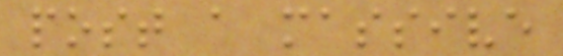post a massive
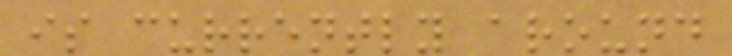is currently around
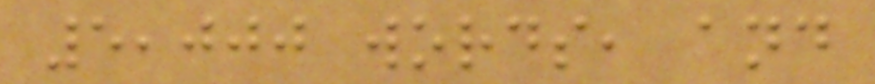5,000 words, and
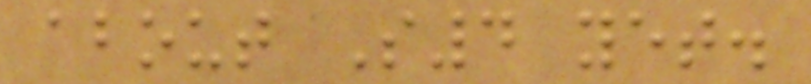about S4 yet.
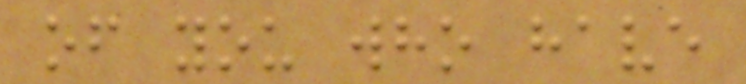of you who have
